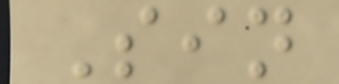Sin
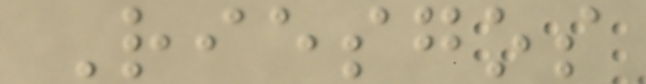Riesgos
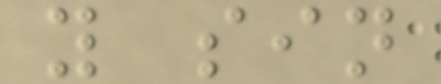y sin
